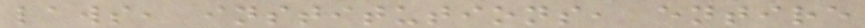laws, institutions, entire
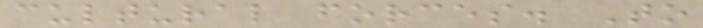cultural forces. To
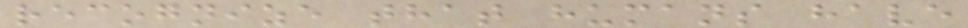recognize that humans have
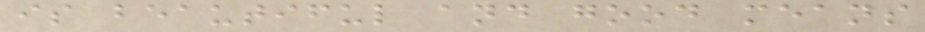is beautiful and good means
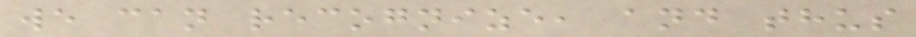we can recognize, and thus
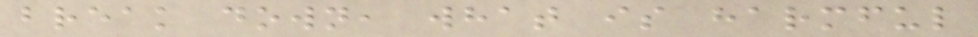break down, what is harmful
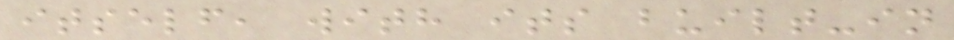itself, with its built-in
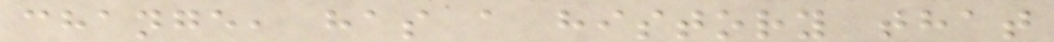change, has a history that
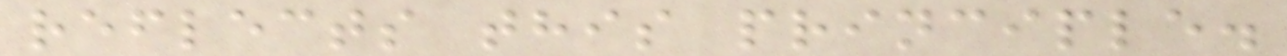reflects this principle.
